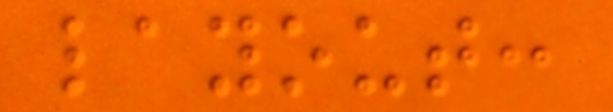layout:
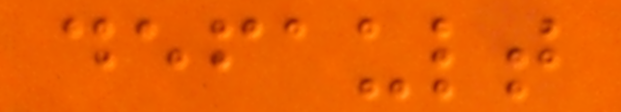default
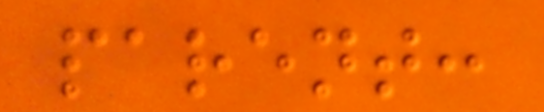parent:
